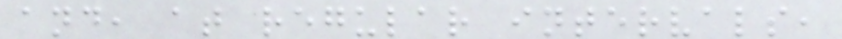and, at regular intervals,
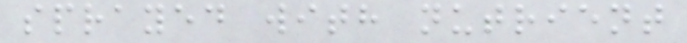sprayed with nutrient
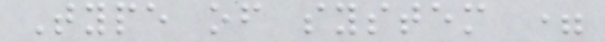Type of system =
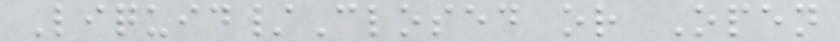Liquid/Closed or Open
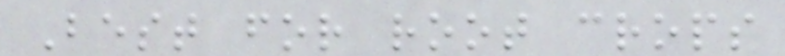Best for root crops
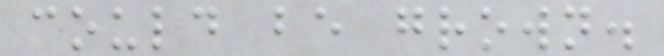could be grown.
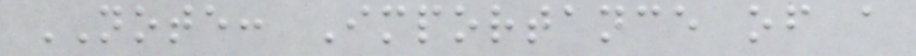NOTE: Importance of a
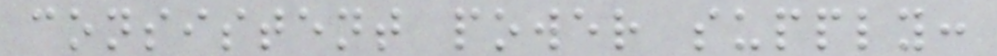consistent power supply:
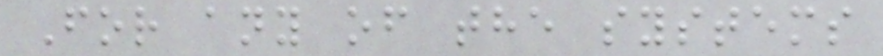For any of the systems
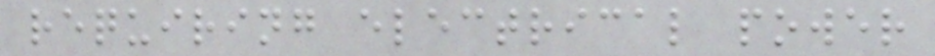requiring electrical power
